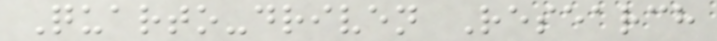Quarto-driven Research
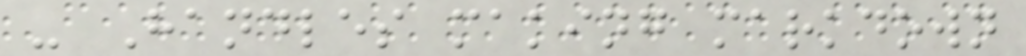- Handles making markdown
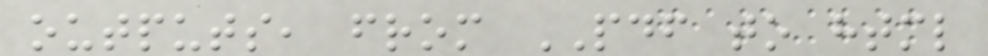outputs, from PDF to html
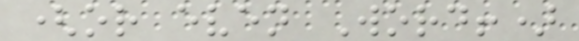(or even Word!)
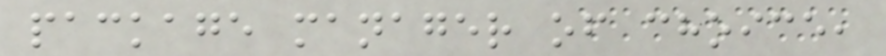package manager of choice,
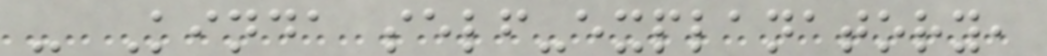- Kinda self-explanatory,
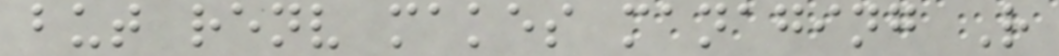but renv makes managing R
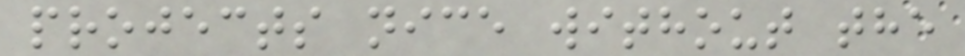projects nice without the
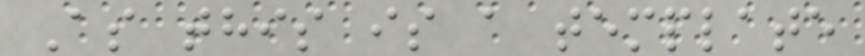As this is a template
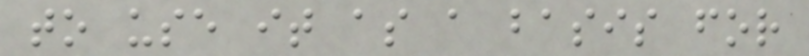to use it as a basis for
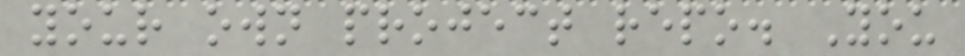your own project repo. You
